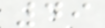49
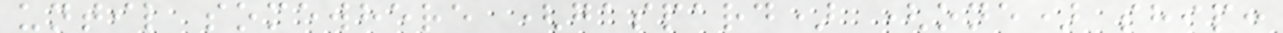until somewhere (gaspard) (one) ship:
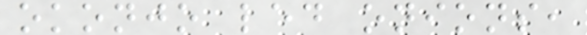okonjo led onions,
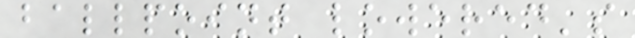ballpoint lowered's
